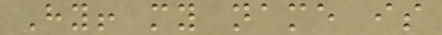Hy! my name is
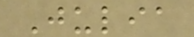Julia
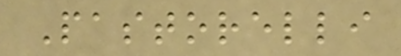Pastorelli
